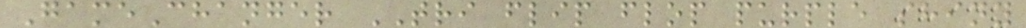GameChanger TRI flip flop purple shiny
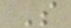S
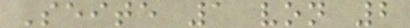Seite 1 von 2
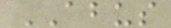ABUS
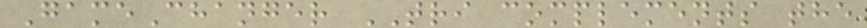GameChanger TRI complements the
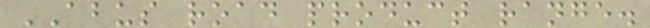ABUS road product range.
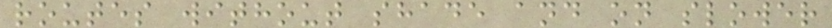routes without shade and on slower
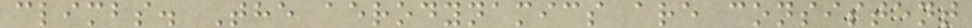climbs. The aerodynamics are consistent
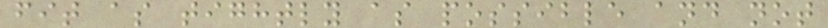fit as tightly as possible and not
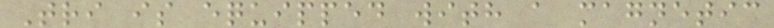Tri is equipped with a magnetic
